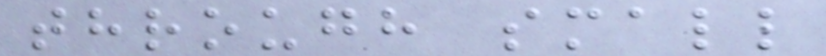through small
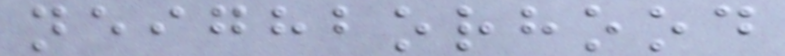neighborhood
